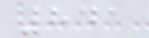841
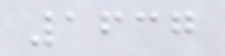1637
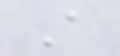A
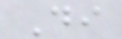Di
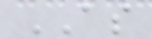AS
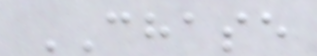CHASE
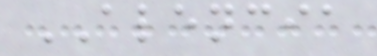ALENCIA
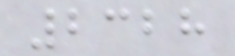2328
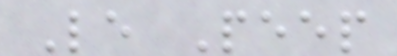Le Peep
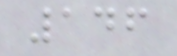146
